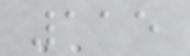115
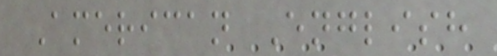American English
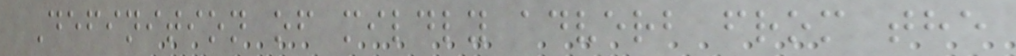Definition of mildly adverb from the
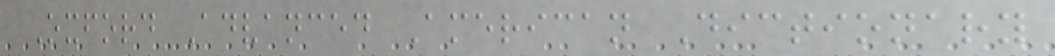Oxford Advanced American Dictionary
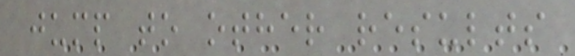jump to other results
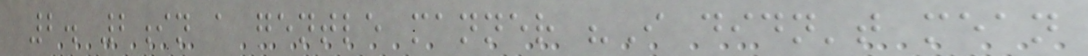2. 2in a gentle manner "I didn't mean
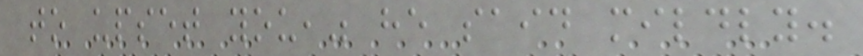to upset you," he said mildly.
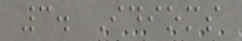3. Idioms
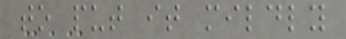to put it mildly
